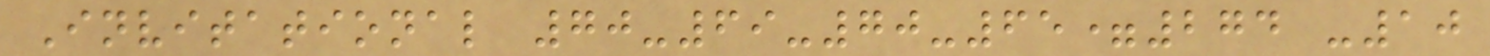Invitational 70-69-70-65=274 -10
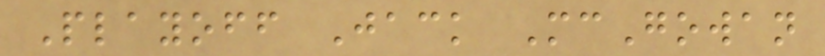Playoff Jack McGowan
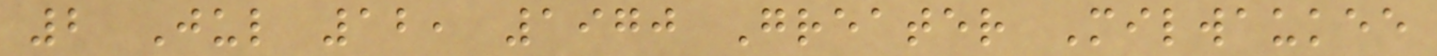2 Jul 12, 1970 Greater Milwaukee
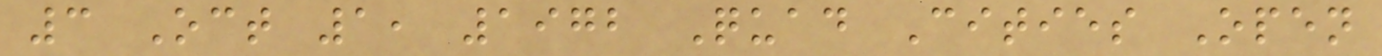3 Oct 1, 1972 Quad Cities Open
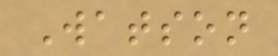Watson
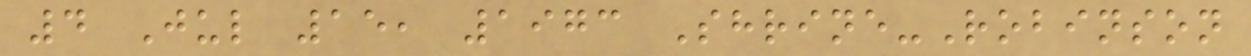4 Jul 15, 1973 Shrine-Robinson
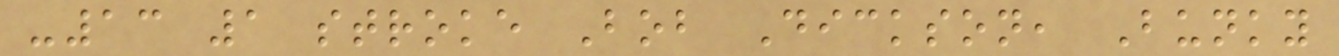-13 1 stroke Bob Dickson, Bunky
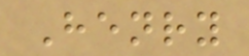Henry
